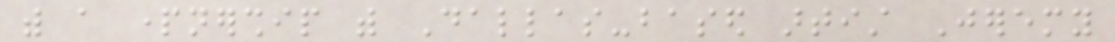with a partnership with Dallas-based artist Jeremy
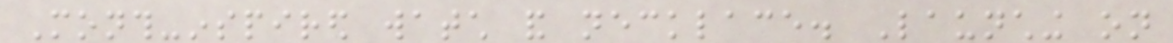Month-inspired watch and necklace. Launching on
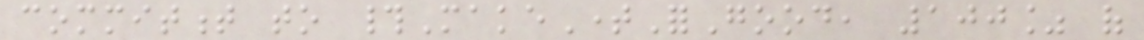commitment to #MakeTimeForGood, 100% of
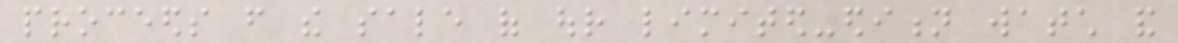proceeds from the sale of our limited-edition watch and
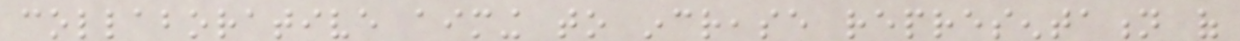collaborative aiming to increase representation of
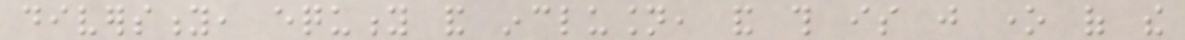diversity, equity and inclusion, and this is just one of the
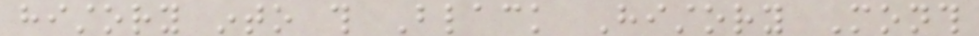history into this Black History Month
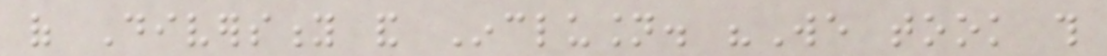of Diversity and Inclusion. "We took this
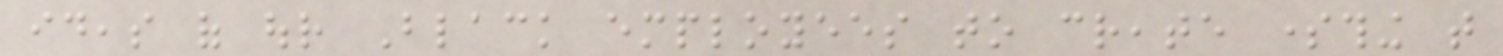ideas of our Black employees to create something that
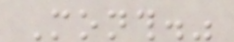Month."
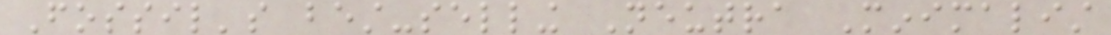Fossil's best-selling Neutra Minimalist
